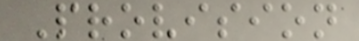Provision
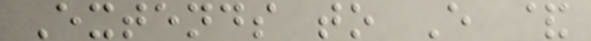Extends to E &
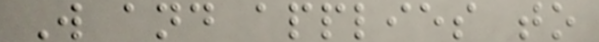W and applies to
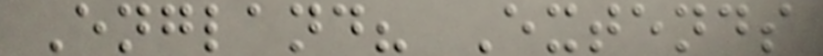England? Extends
